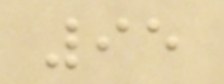95
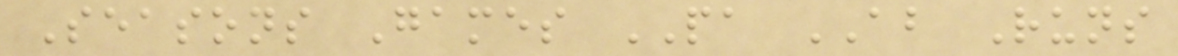Seasons Games PA AB Runs
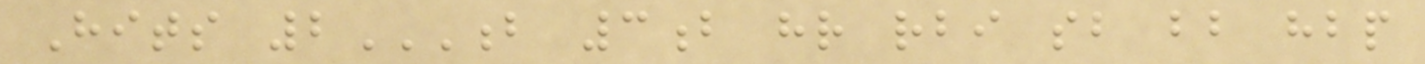Hits 2B 3B HR RBI SB BB HBP
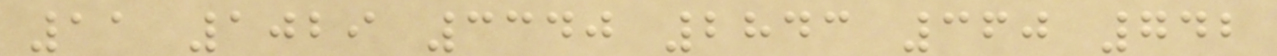11 1029 3340 2843 360 742
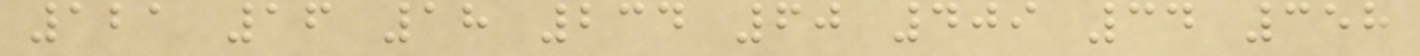121 16 18 234 60 409 34 358
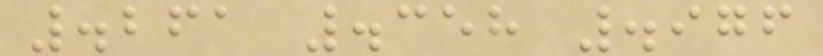.261 .358 .976
